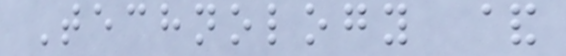Technology &
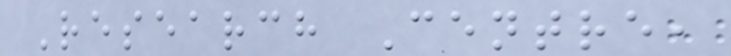Research Centre,
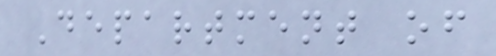Department of
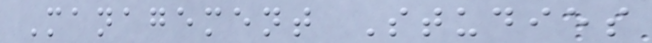Management Studies
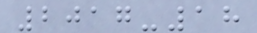2017-18
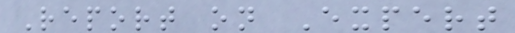Report on Expert
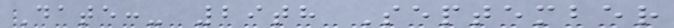Date:- 29th September
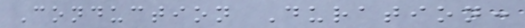Conduction Duration:
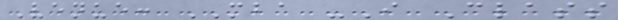Venue: MBA -I Class
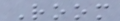Room
